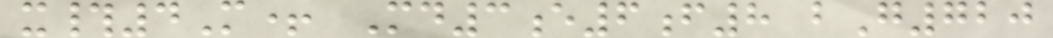x#4M+ Md3e6f8 bG720
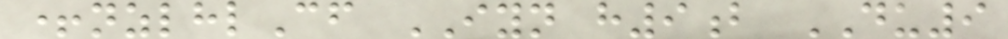+nzlhlCf IYN h9b DU9
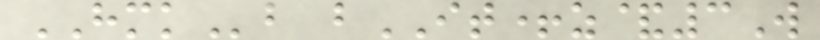HMKb bIT+z&3W
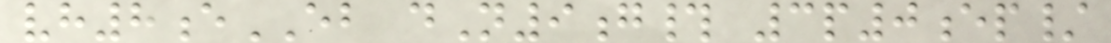vh8eEB dN9g# 3p0ep/
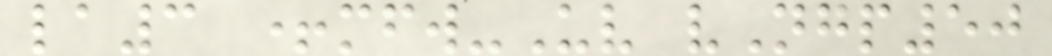la3 +mfw-Uv vNgp50
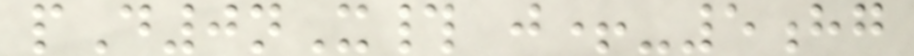pD0nX# j+-5hg
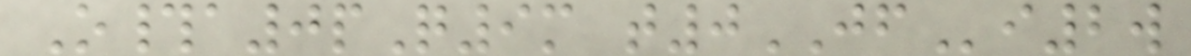O#a0pQ9m t0JFi2w
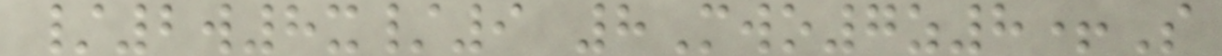/2w8x/9 8Mwo7z8+S
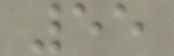55
